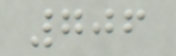706
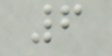6
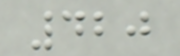420
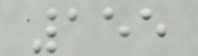155
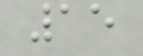15
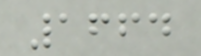1664
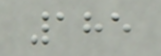185
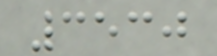3530
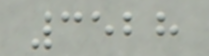3528
